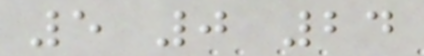5 0 24
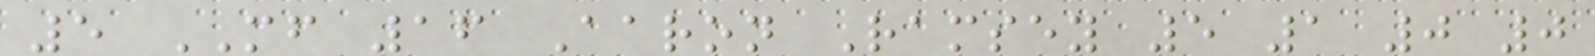5 MF 16 Aaron Ramsey 5 1 0 0
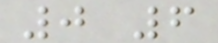0 6
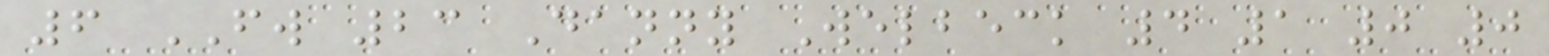6 FW 23 Danny Welbeck 4 1 0 0
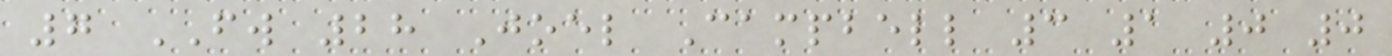7 FW 28 Joel Campbell 3 1 0 0
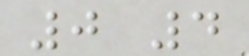0 4
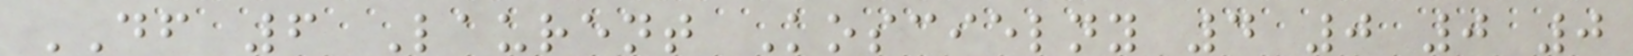DF 6 Laurent Koscielny 4 0 0 0
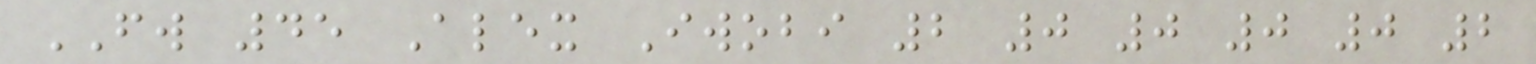FW 45 Alex Iwobi 2 0 0 0 0 2
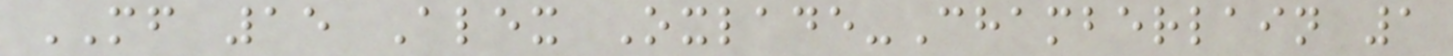MF 15 Alex Oxlade-Chamberlain 1
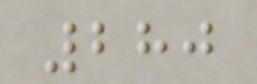280
